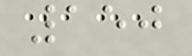150
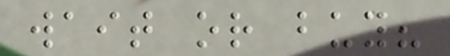wait or buy?
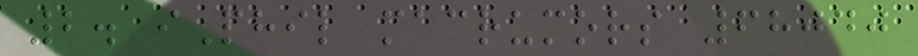2. iPhil macrumors 68040
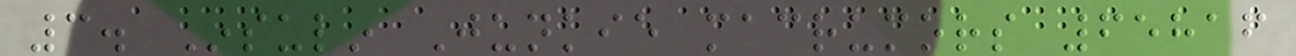3. Insulin Junkie macrumors 65816
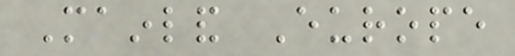Mainland Europe
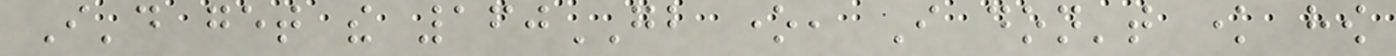I'd get the 160GB one, I don't know how
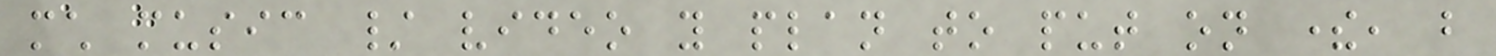much music / video you plan to put on there, but
